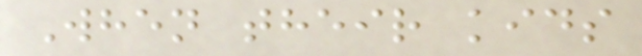When their kids
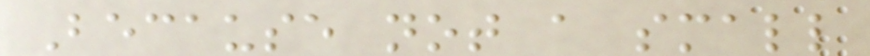Because not a small
